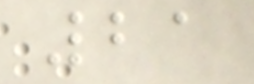21
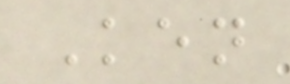Ken
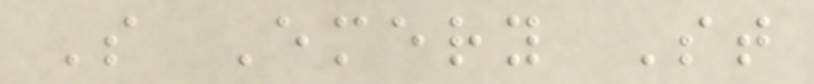S Emery St
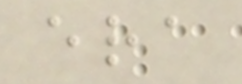era
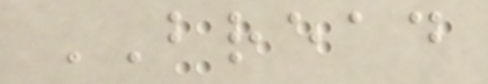BREAD
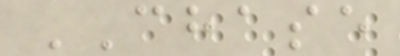CHASE
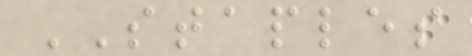STAPLES
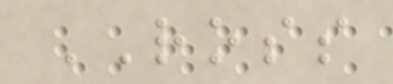ROSS
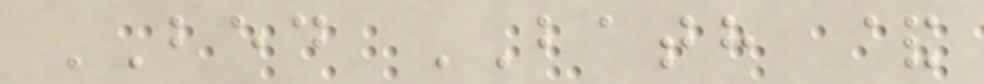BED BATH &
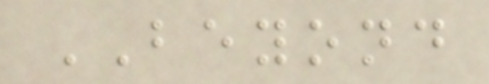BEYOND
